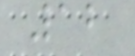12
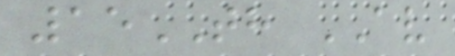15TH AV
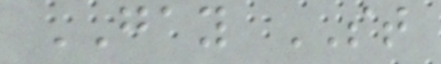GAY ST
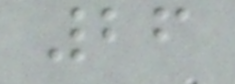26
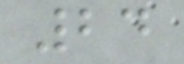24
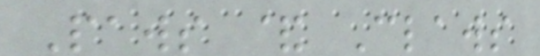Paws & Claws
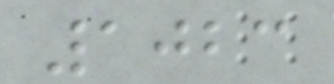1023
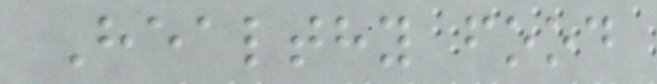Healthy food
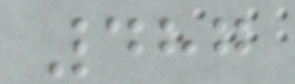487
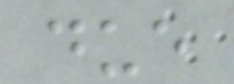due
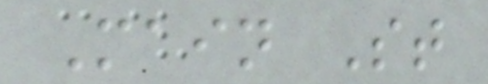Main St
